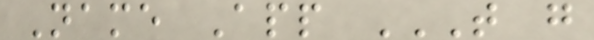Name App T G
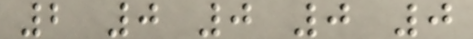2 0 0 0 0
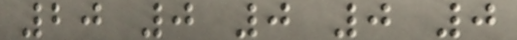20 0 0 0 0
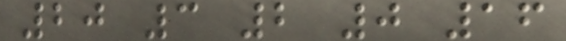20 3 2 0 16
